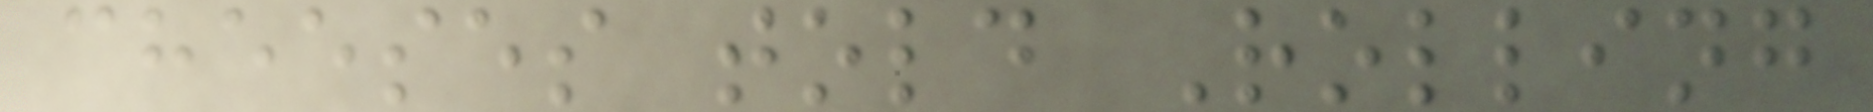cheeses told Rolling
